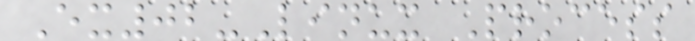Ex02-Linux Process
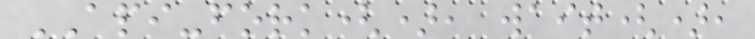API-fork(), wait(),
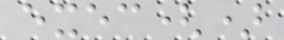exec()
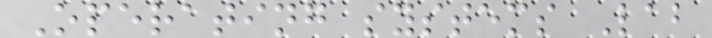Operating systems Lab
